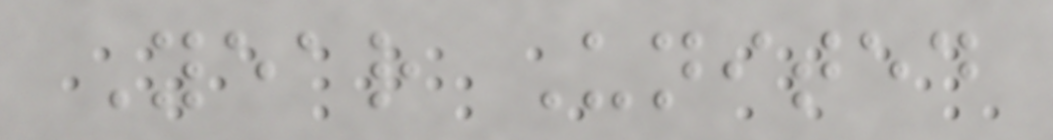Year United
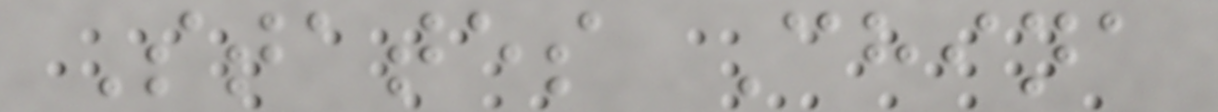States China
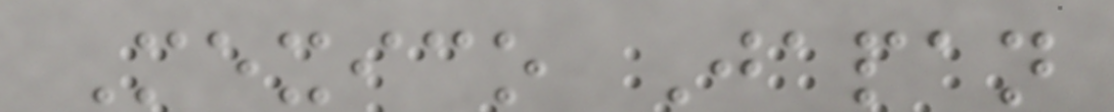Mexico Japan
